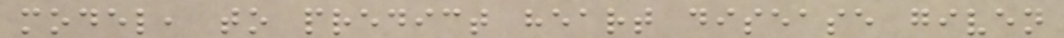model, to predict heart disease given
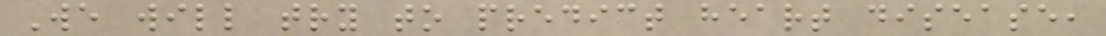We will try to predict heart disease,
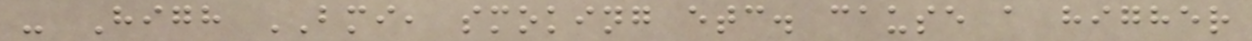- High BMI, smoking etc. cause a higher
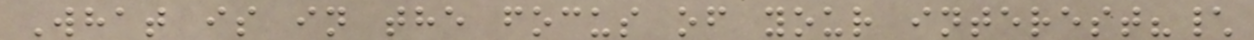What is in the focus of your interest?\
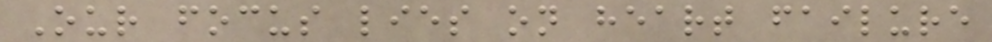Our focus lies on heart failure
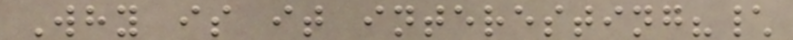Why is it interesting?\
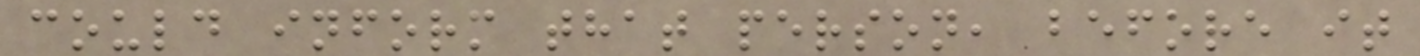could inform that person, before it
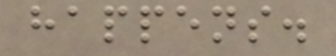happens.
